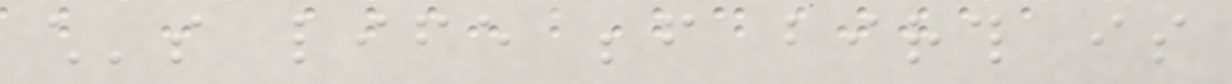child's life before birth is
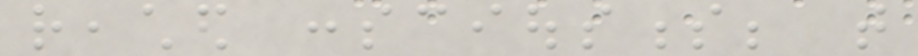reached consciousness; that
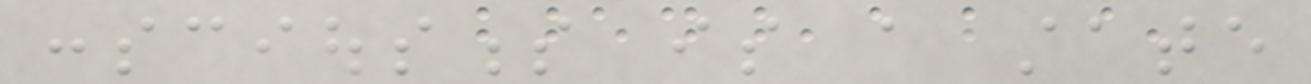consciousness is a state
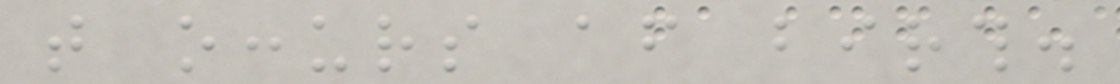that occurs after birth.
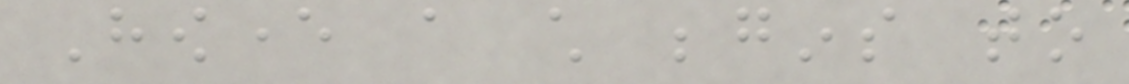However a child begins to
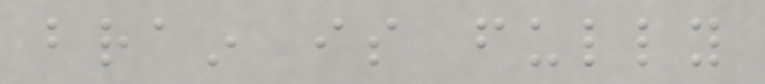brain is fully
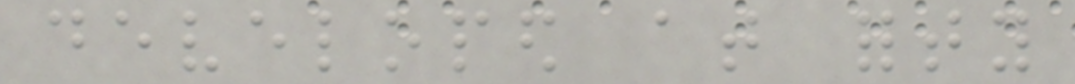developed at forty
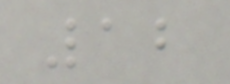12
